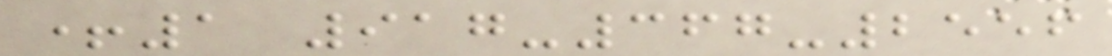+1 917-367-2556
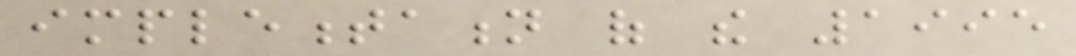implementation of the 1995
